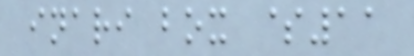inari box $11
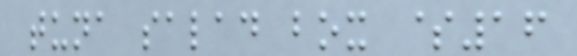tuna salad box $16
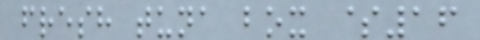fresh tuna box $16
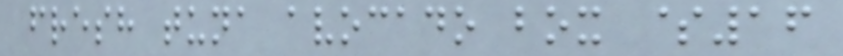fresh tuna avocado box $16
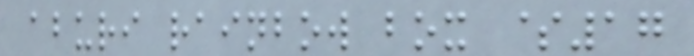aburi rainbow box $17
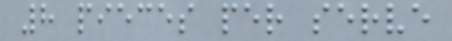8 pieces per serve
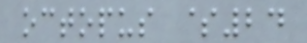octopus $24
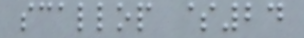scallop $24
